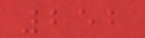252
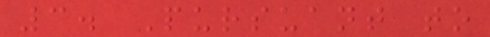3. Pursuant to
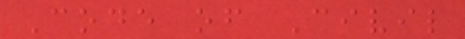Code of Civil
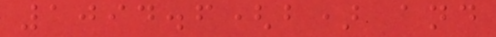1094.6(b) and
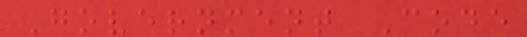Government Code
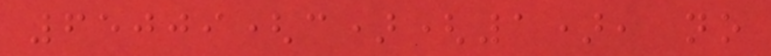65009(c)(1), no
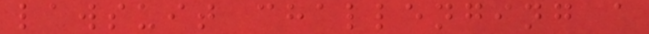lawsuit challenging a
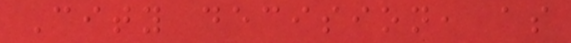City decision, as
